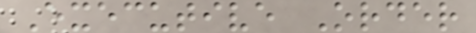Executive Order
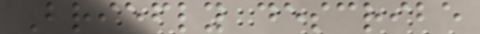Briefly describe
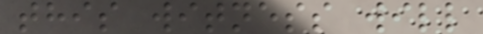this witness will
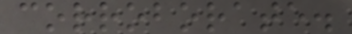corroborate.
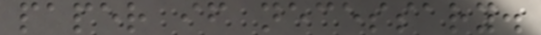paper if necessary.
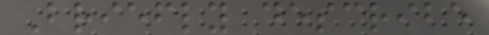Briefly describe
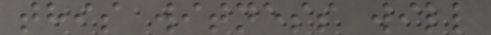this witness will
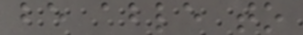be able to
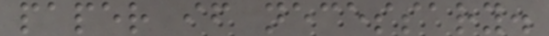paper if necessary.
